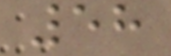58
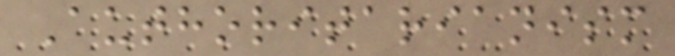Authoritarianism
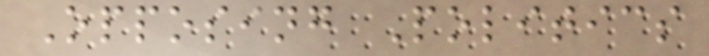Opposing Politics
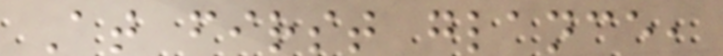At first glance,
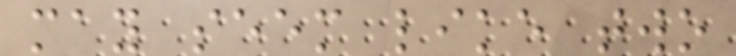may seem like two
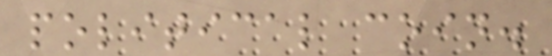political coin.
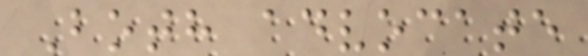Both advocate
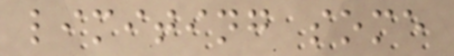limiting some
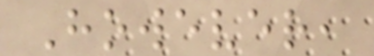However,
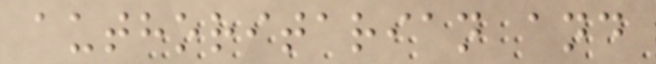authoritarian and
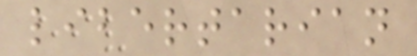libertarian
